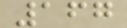167
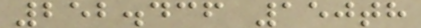252.436 150th
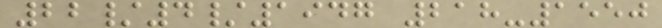22/4/1947 218-1550
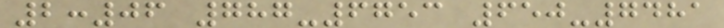2:06 787-6753 650-7481
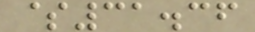$31.36
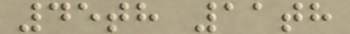45th 11th
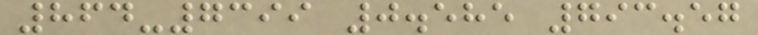864-7399 0.585 793.57
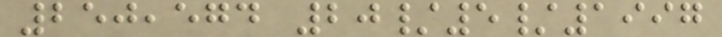250,574 20/5/1997
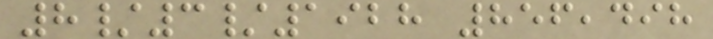8/3/1928 856,498
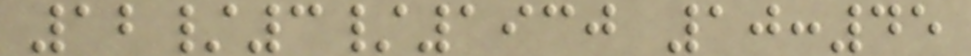12/3/1930 10:45
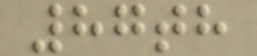87th
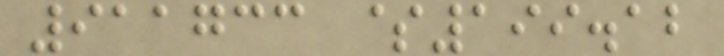911733 $199.12
